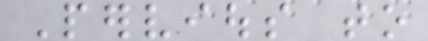Pervious to
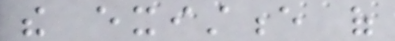the existence of
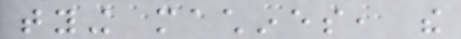tying machines, the
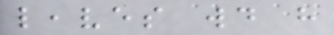leaves would have
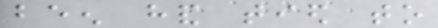been hand tied to
